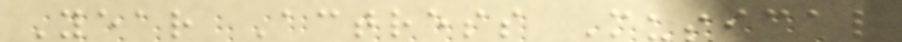Year Actress Musical
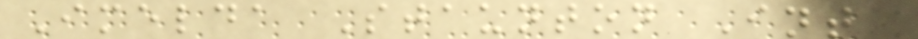Imelda Staunton Into
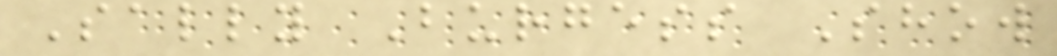Sally Burgess Show
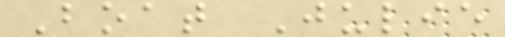Boat Julie
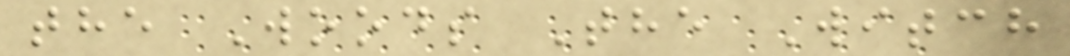the Woods The Witch
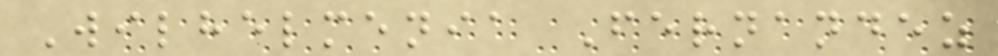Wilhelmenia Fernandez
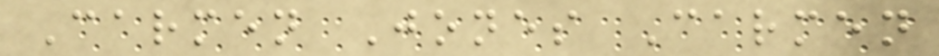Carmen Jones Carmen
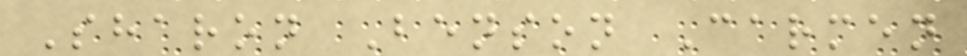Sharon Benson Carmen
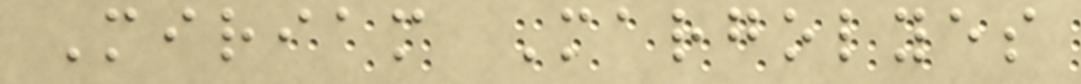Miriam Margolyes
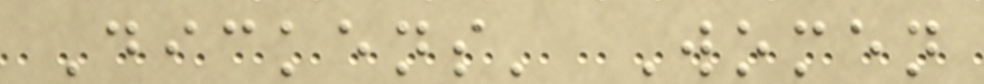Dickens' Women
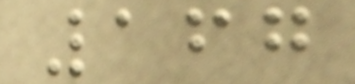167
